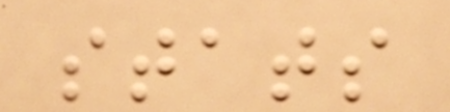stats
